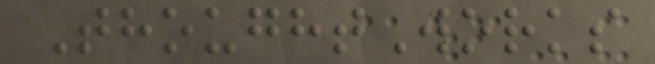ThoughtWorks
